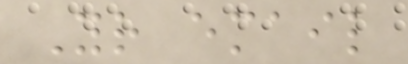Your email
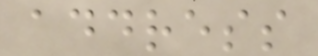address
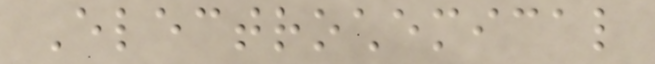Electrochemical
